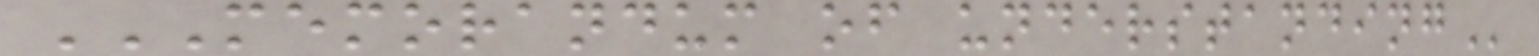MEMORANDUM OF UNDERSTANDING
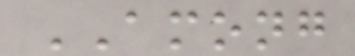AMONG
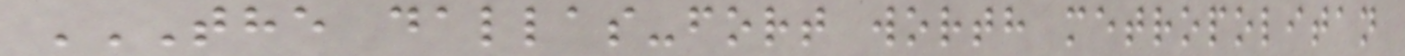THE DALLAS-FORT WORTH METROPOLITAN
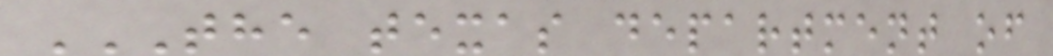THE TEXAS DEPARTMENT OF
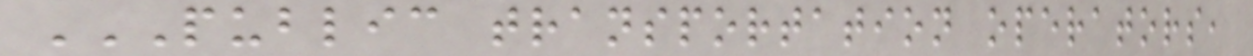PUBLIC TRANSPORTATION OPERATORS,
